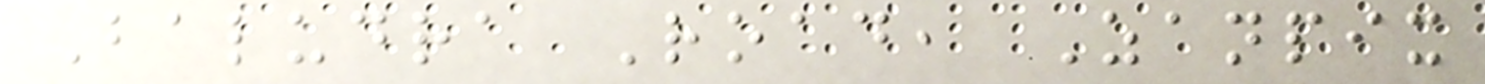Baludra Road, Zanpix
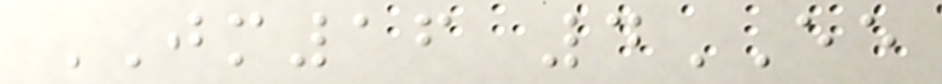JM16 4EE
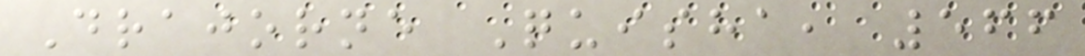Drajorne Quisha, 566
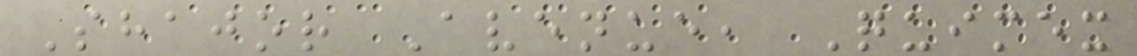Shajor Avenue, Quimex
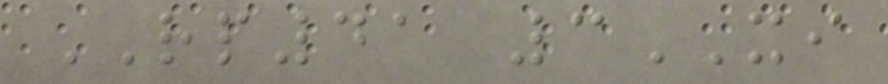RP41 3XI
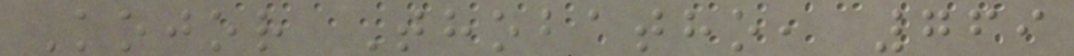Kojor Thobatho, 769
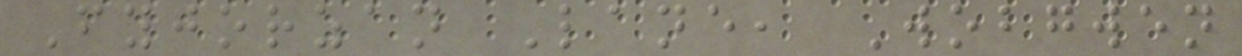Fyjorzan Lane, Wobgwen
